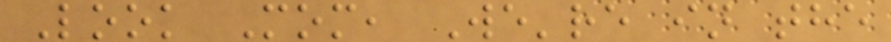Look Mom, We're in the
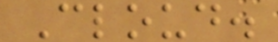Cloud.
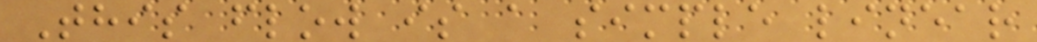This flow is a simple linear
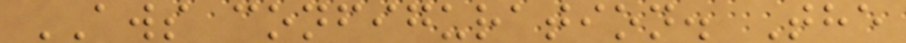AWS configuration. The
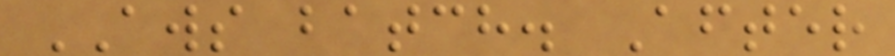AWS batch. After
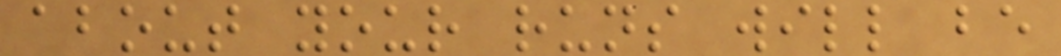about your runs will be
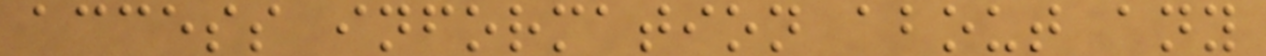access information about any
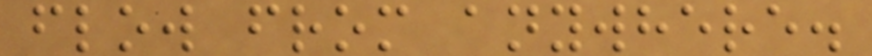flow from anywhere.
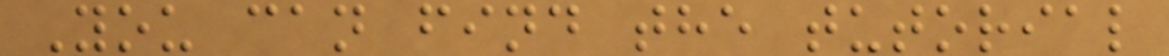You can find the tutorial
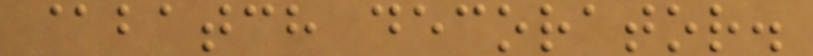@batch decorator.
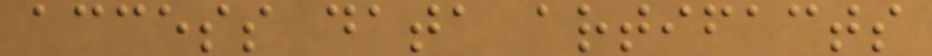access data artifacts
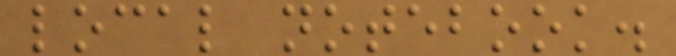local notebook.
